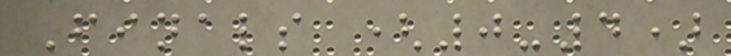Finals (0-4)
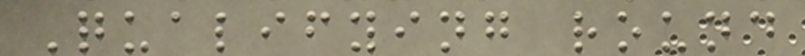Qualifying round
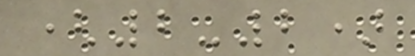(2-2)
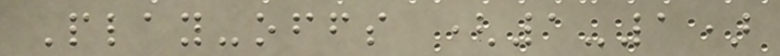Play-offs (1-1)
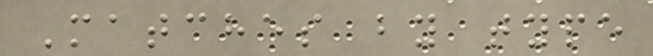Matches by type
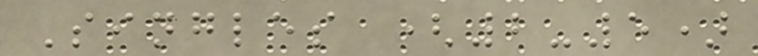Singles (2-5)
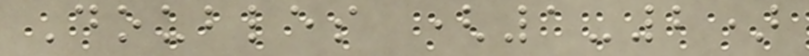Doubles (1-2)
